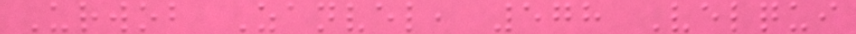Urwob Zanvel, 578 Velqui
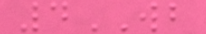4WB
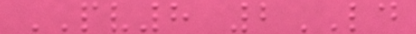PV8 2LD
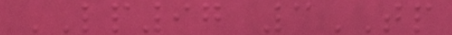LP97 3TP
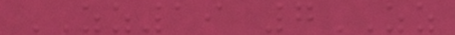ZZ19 7ZZ
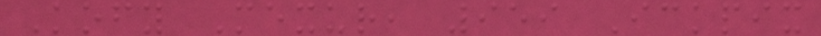Kofy Mexur, 959 Ickpix
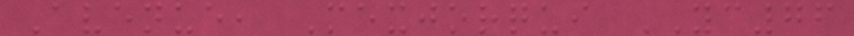Avenue, Mexjorqui YC76
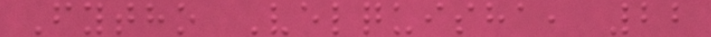Fytho Velquisha, 22
